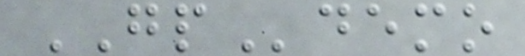GPdemo
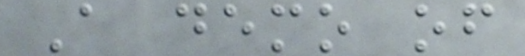A demo of
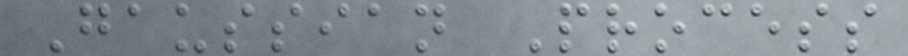Gaussian Process
